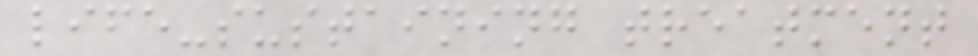life-sustaining treatment
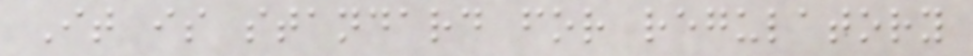It is standard for regulatory
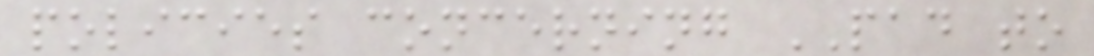policies concerning PAD to
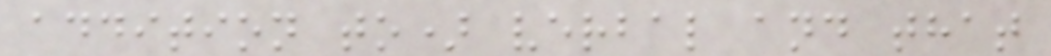addition to) verbal and that
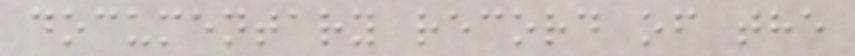documentary record of the
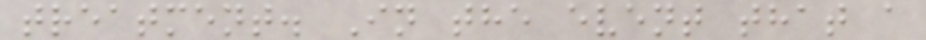treatment. In the event that a
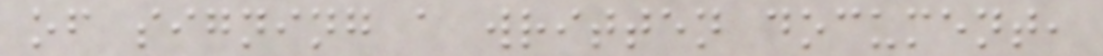of signing a written document,
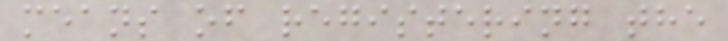means of registering the
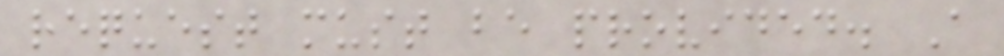request must be provided. A
